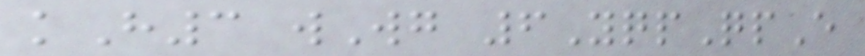kH3 wWg 6YqpQpE
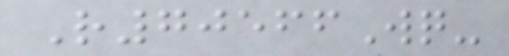R70566Wq-
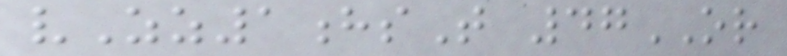vZz1hsT 47OR
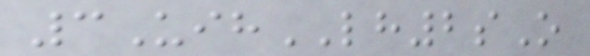3UihLH2sO
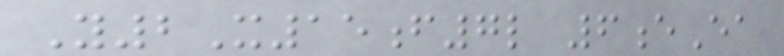Y2X15f7l 6eEa
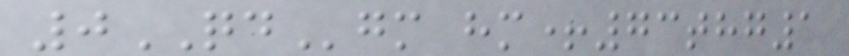0QDgm hm+73thg1
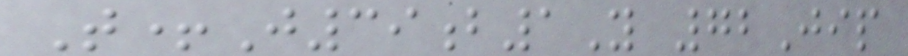T+J39b1Y 72Jip
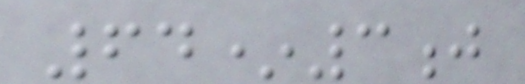64*3j
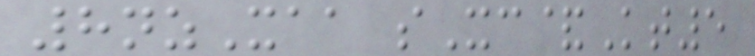8nzXaa sXc&Kt5
